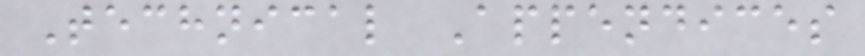Technical Appendices
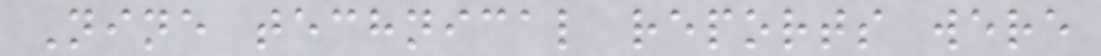Nine technical reports were
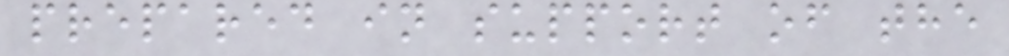prepared in support of the
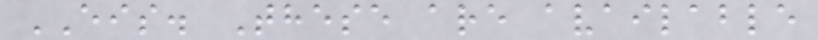EIS. These are available
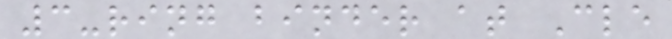3-ring binder at Cle
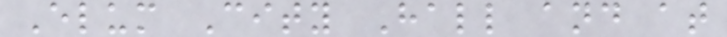Elum City Hall and at
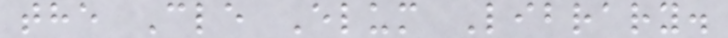the Cle Elum Library.
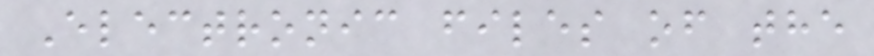Electronic files of the
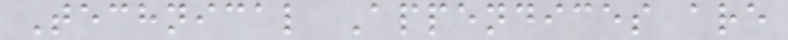Technical Appendices are
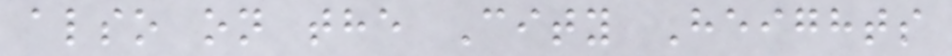also on the City Heights
